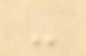-
